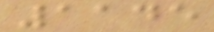1145
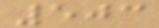503
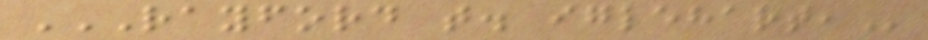RAYFORD T. IGLEHART,
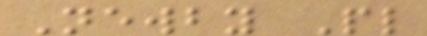Newby Pl
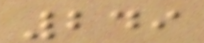249
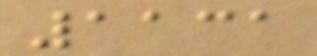1131
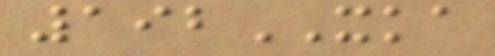192XKA
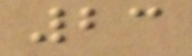23
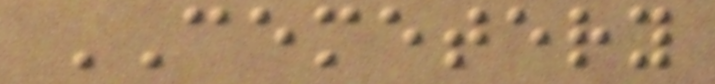CEMETERY
